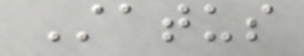Status
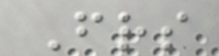Friends
